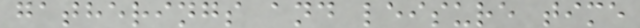gatherings and leisure time
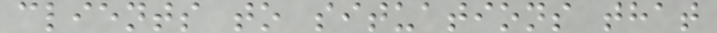clients to situations that
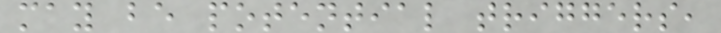may be potential triggers,
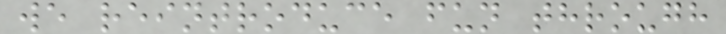we reintroduce fun through
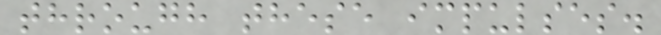through these impulses.
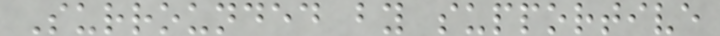Surrounded by supportive
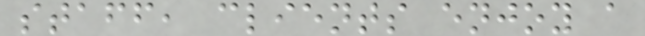staff, clients enjoy a
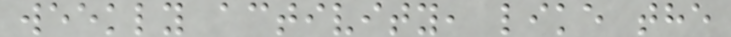weekly activity, like the
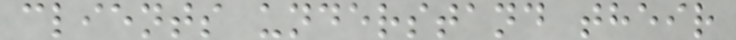clients understand their
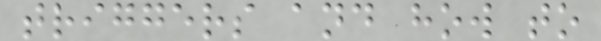triggers and how to
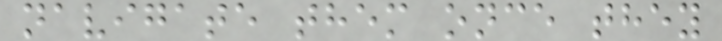navigate them once they
